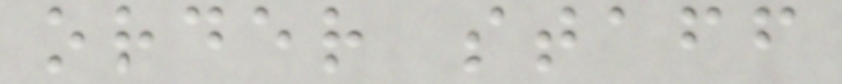order staff
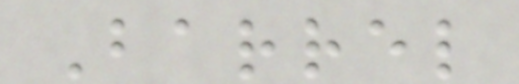Barrel
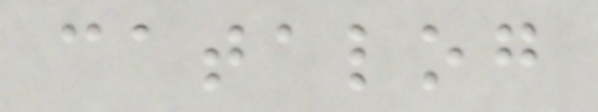catalog
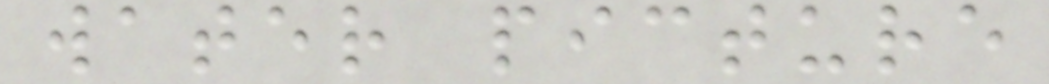water picture
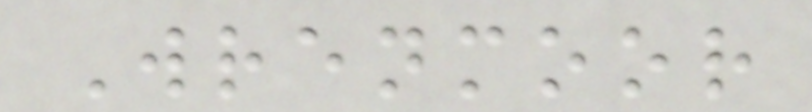Wrenmoor
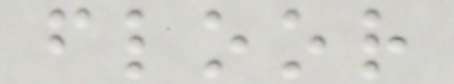floor
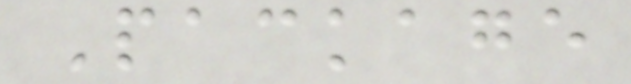Package
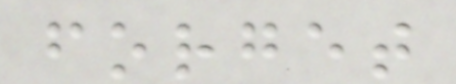forget
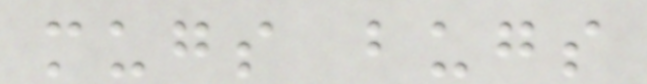mugs bugs
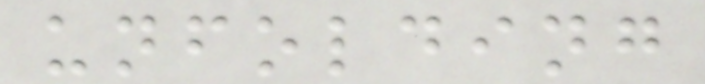unfolding
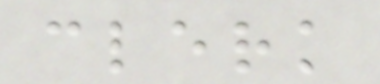clerk
